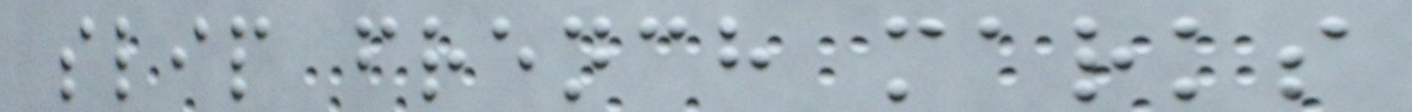slip french marks
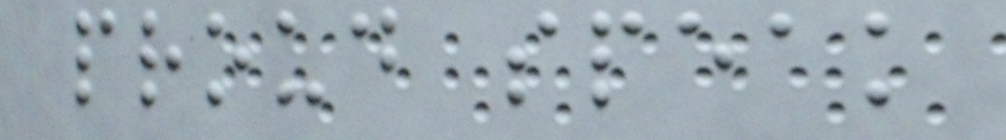proud speak
